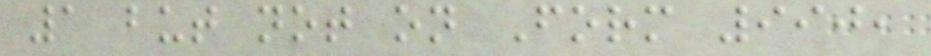1 but not on Form 990,
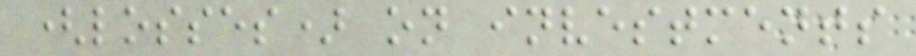(losses) on investments
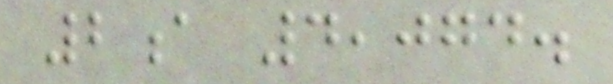2a 4,074.
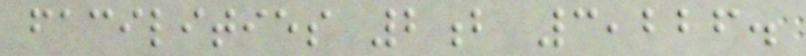facilities 2b 3,226.
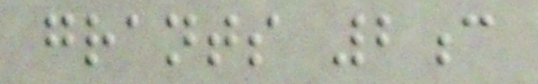grants 2c
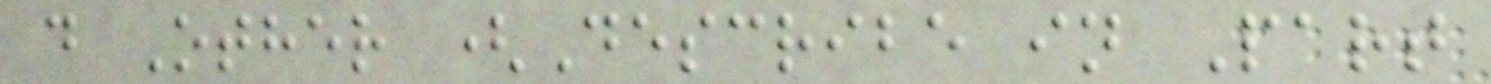d Other (Describe in Part
